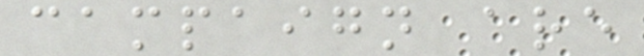campaign are
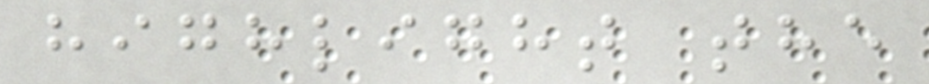highlight the
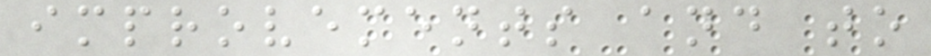improvements and to
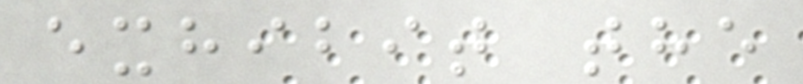exhibit the
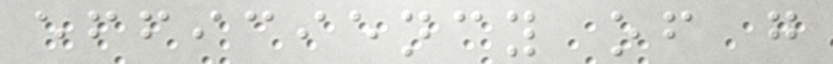efficiency of g
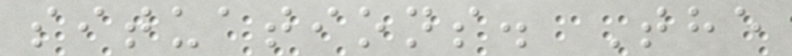situations. The
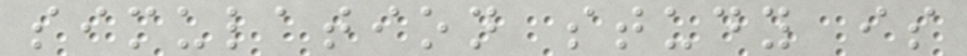simulation study is
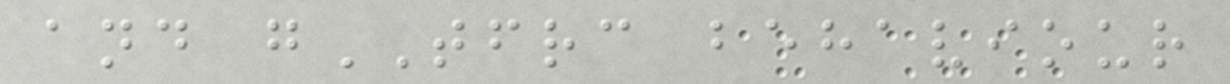and gTFRC behaviour
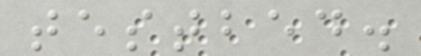testbed.
